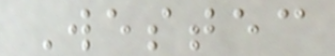Westec
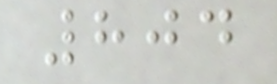804
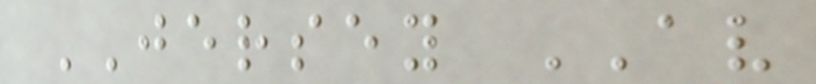JERSEY AV
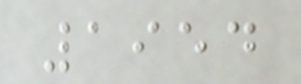1954
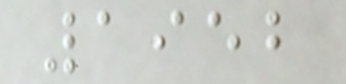1952
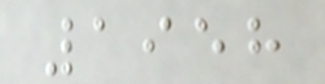1958
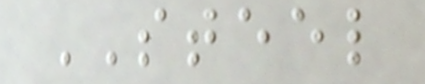STEEL
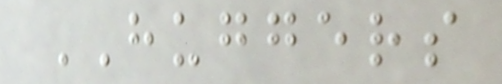HUGGERS
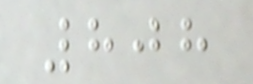808
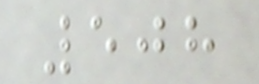508
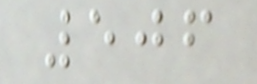506
